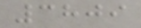3809
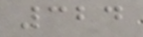324
